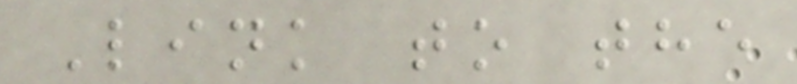Link to the
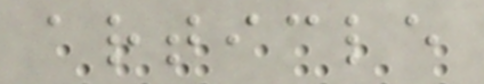article
